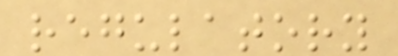regulatory
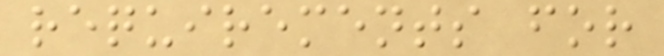requirements for
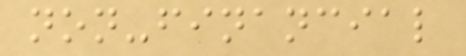non-financial
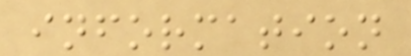information
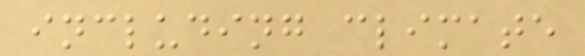including climate
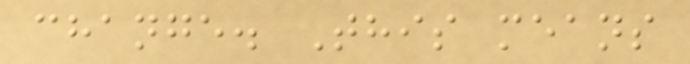change. This means
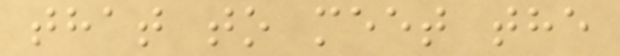that to meet the
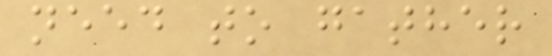need to gather
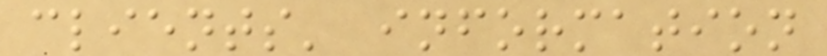clients' information
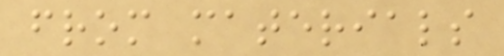from materials
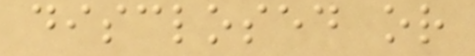disclosed or
